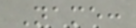Name:
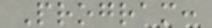Program:
